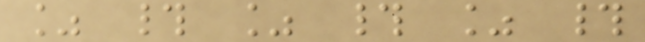% # % # % #
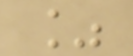%
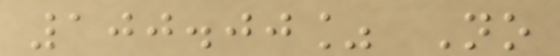100.00% No
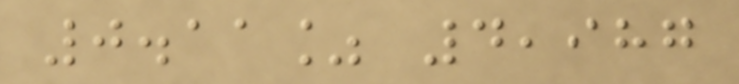0.11% 4,987
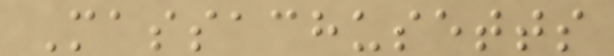Massachusetts
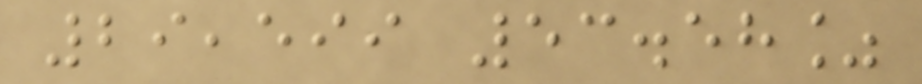29,599 53.58%
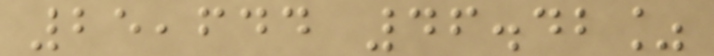25,644 46.42%
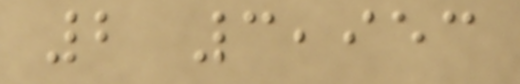2 3,953
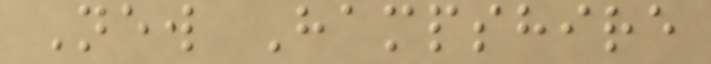New Hampshire
